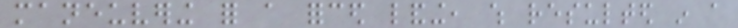maneuvering for a forced landing, which resulted in a
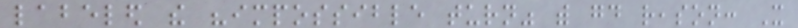labeled the "impossible turn" with good reason: It
